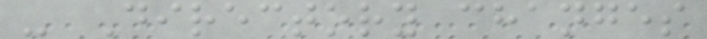- Directory changes
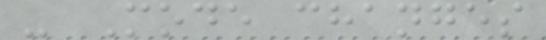- Mode changes
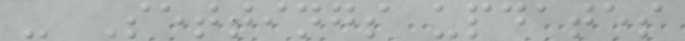- Settings updates
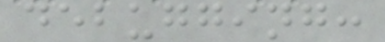debugging:
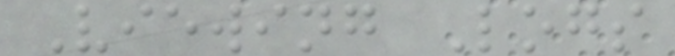Viewing Logs
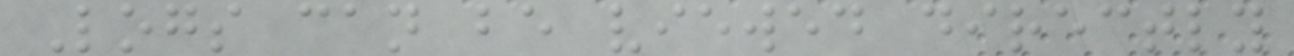Logs can be viewed directly
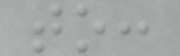to:
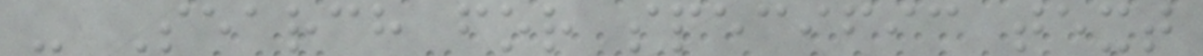- Search for specific text
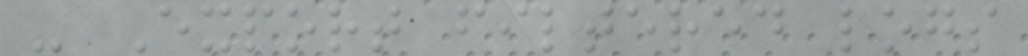- Export filtered logs
